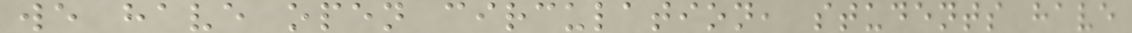we have open circulation, students have
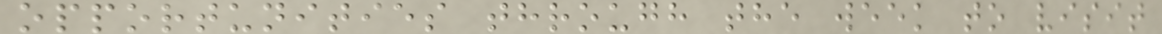opportunities through the week to visit
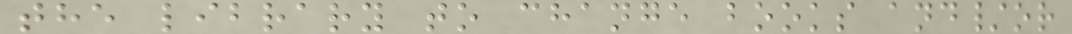the library to change books and/or
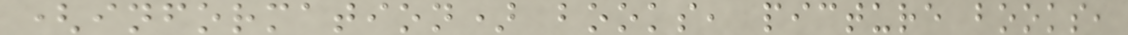(information) books, picture books,
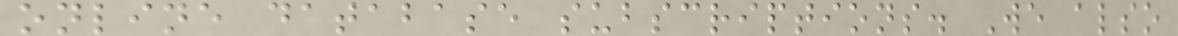online database subscriptions. We also
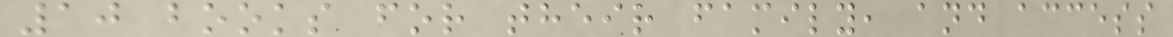10 books for their family, and access
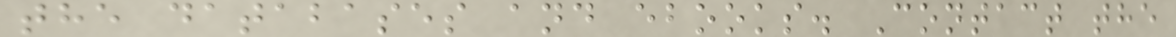the databases and ebooks. Contact the
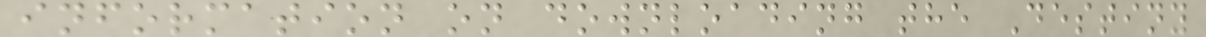information on downloading the Destiny
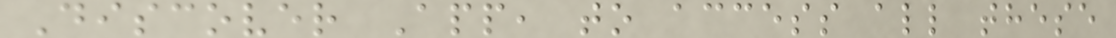Discover App, to access all these
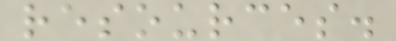resources.
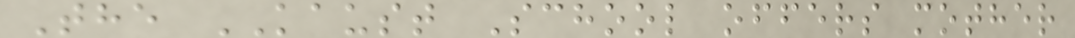The KAUST School offers mother
